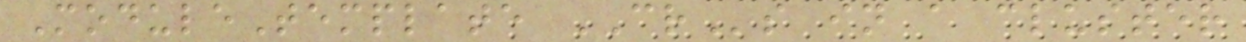ModuleTemplate CRs in a cluster
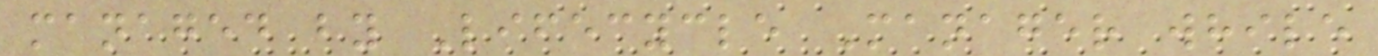managed by Lifecycle Manager while
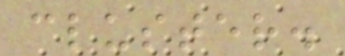cluster.
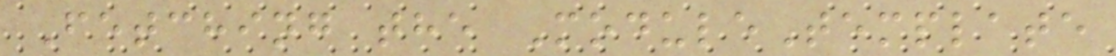Fetching the ModuleTemplate
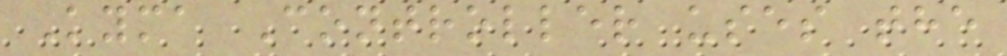Kyma Controller uses the
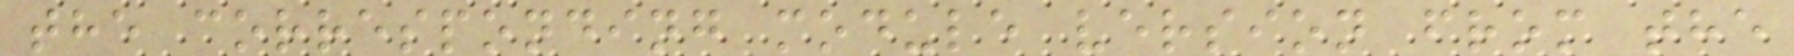the corresponding module version from the
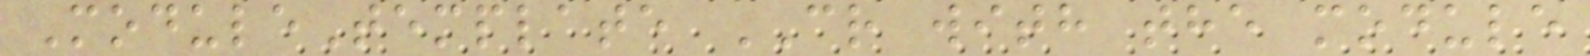ModuleTemplate CR with the module
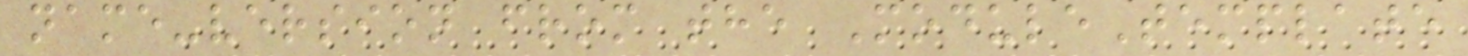name-version from the ModuleTemplate
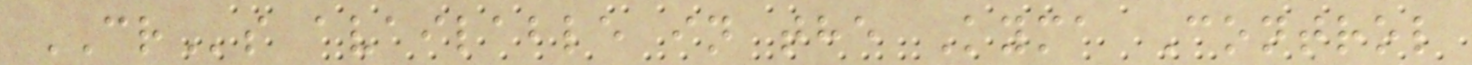CRs available in the Kyma Control
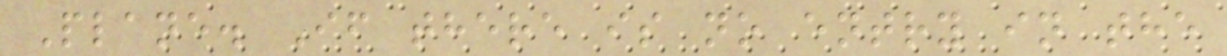Plane. If there is no entry in the
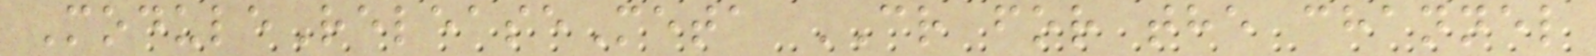ModuleReleaseMeta CR for the channel
